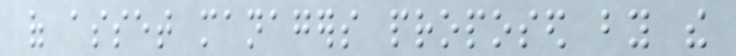of asset managers proposed by the
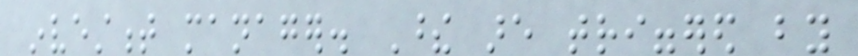investment manager. These are triggered by
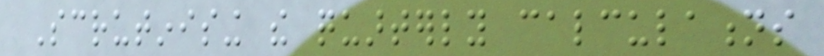Scrutinising the quarterly calculations
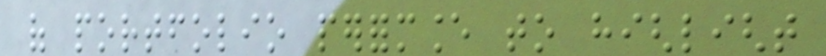of portfolio performance to highlight
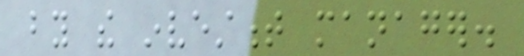by the investment manager.
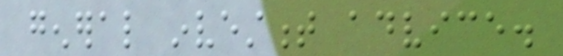general investment advice.
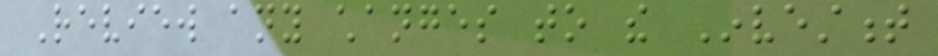Review any changes to the Investment
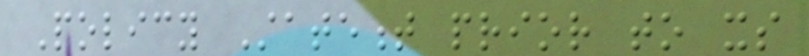Policy Statement prior to its
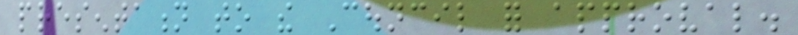presentation to the Council for approval.
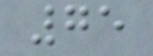75
